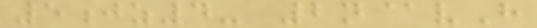5jz4- 2n@vH
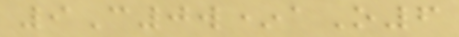9C0w*aO6
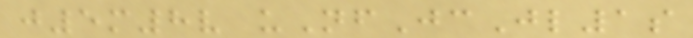j5m8v uNfJcJl1s
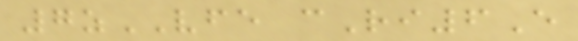7zVFE cRi6E
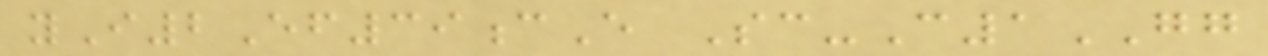yI2Ef39cE Sc-C1GG
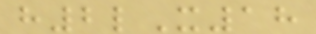h2lX18
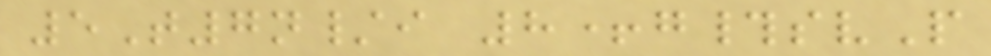5T7n/i 8+g#svP
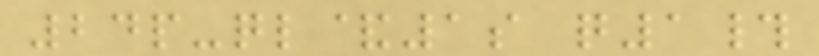24p-ql&1s q1#
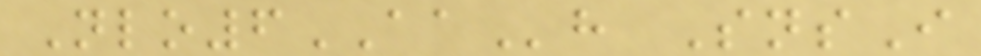Nlo6AAh SnsI
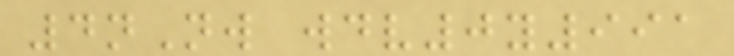4nNw wdv0y991
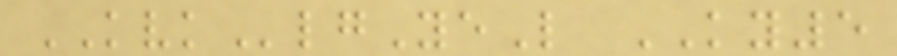KVKlgYeL KY5
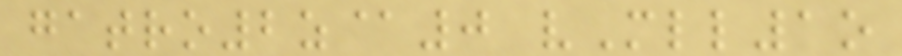gatro2z@0 vMll1o
